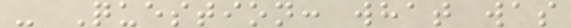- Question: what was
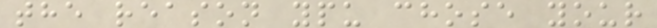the reason ypu chose your
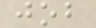job
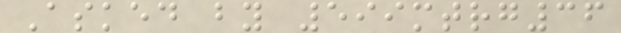Asked by 599mtrg36
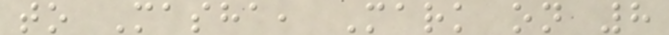to Masha, Mark on 8
